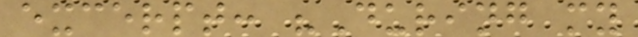excerpt: "During my
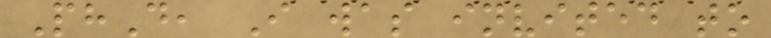PhD, I was invited to
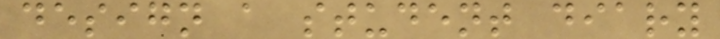design a student diary
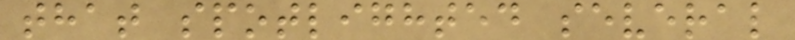that spotlighted several
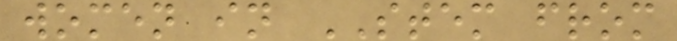women in STEM from
